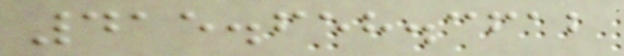415.658.3612
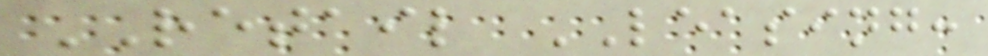RETAIL LEASING:
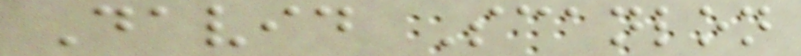David Scanlon
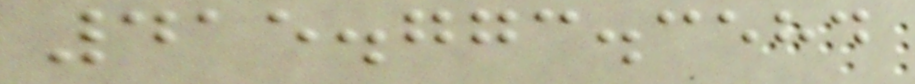415.773.3584
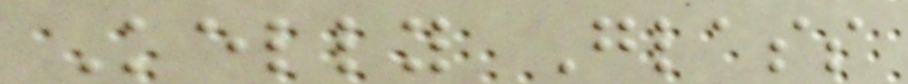Kelly Glass
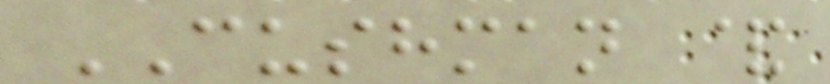CUSHMAN &
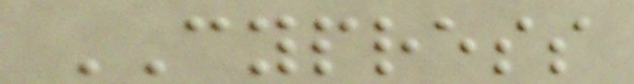CYPRESS
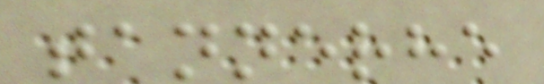tannerhe
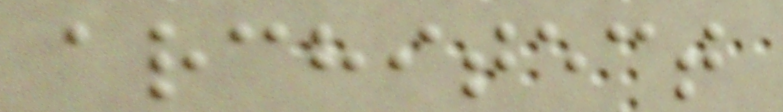architect
